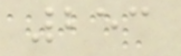253
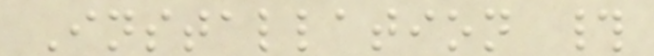Installation #
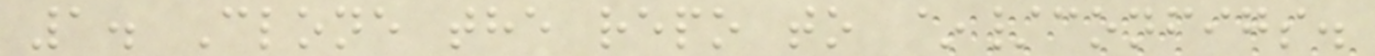1. Clone the repo to ~/configs.
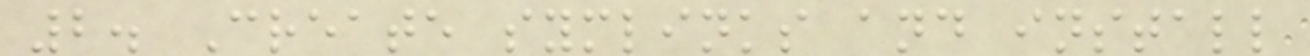2. Create symlinks and install
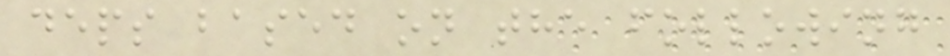deps based on the following
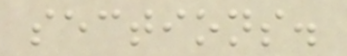sections.
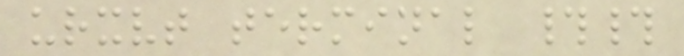urxvt terminal ##
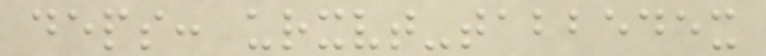deps: urxvt-tabbedex
